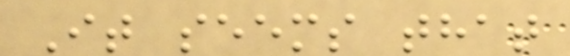It seems that
